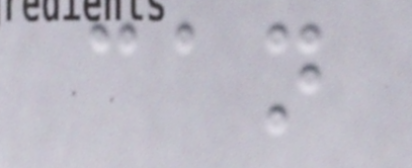can
